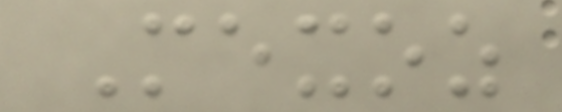Mexoz
